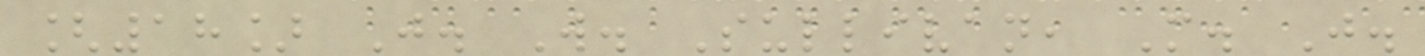[18] J. W. Sullivan, M. J.
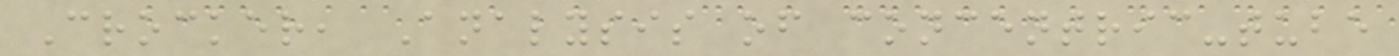Crocker, Analysis of concentric-tube
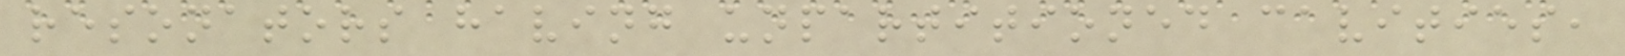resonators having unpartitioned cavities,
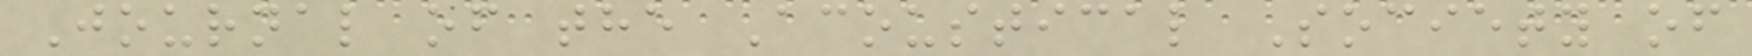Journal of the Acoustical Society of
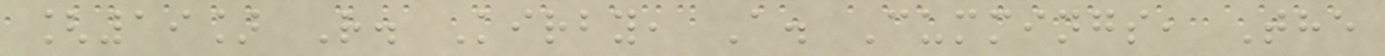[19] R. Kirby, A. Cummings, The
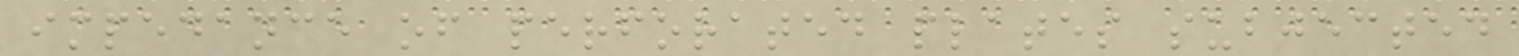impedance of perforated plates subjected
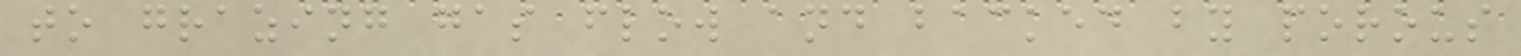to grazing gas flow and backed by porous
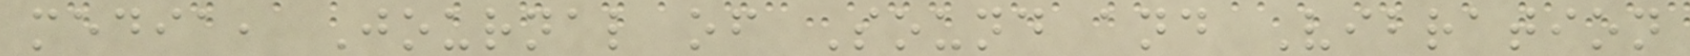media, Journal of Sound and Vibration
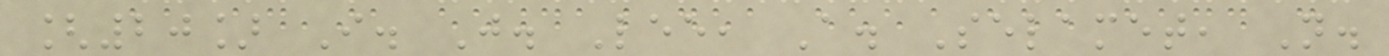[20] I. J. Lee, A. Selamet, N.
